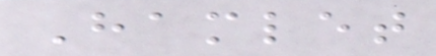Hamlet
